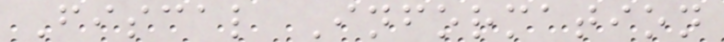Fiscal Information
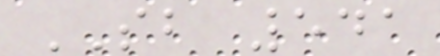SB 541
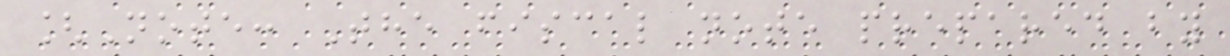[Note: The fiscal note prepared by
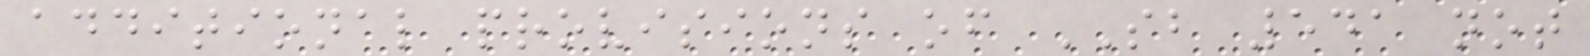additional provisions of SB 541 not
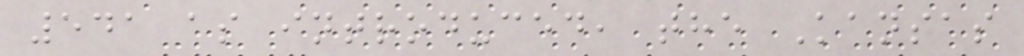541 as introduced, the Kansas
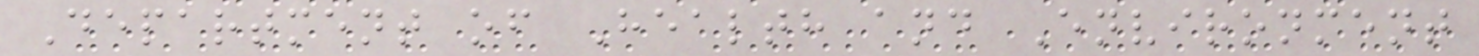Department of Health and Environment
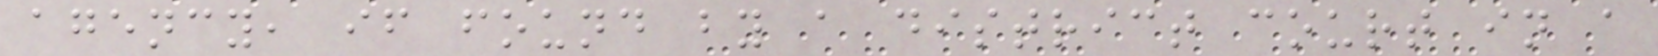agency, if found by a district court in a
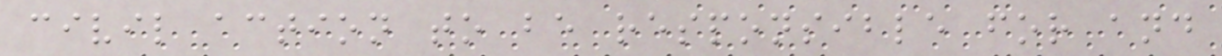civil action to be responsible for and
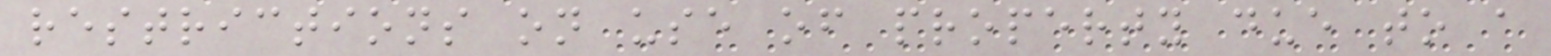restrictions on use of property due to a
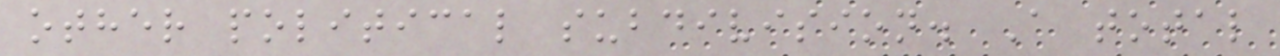other political subdivision. A total
